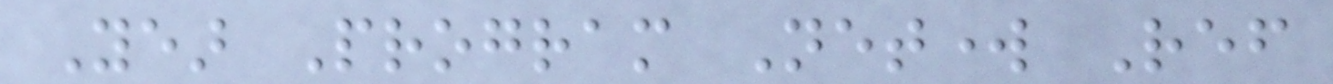Year Program Network Ref
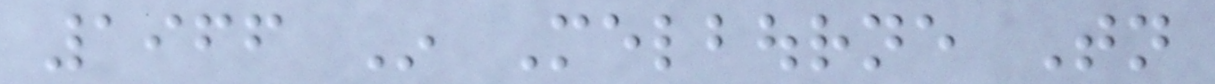1966 In Melbourne Tonight
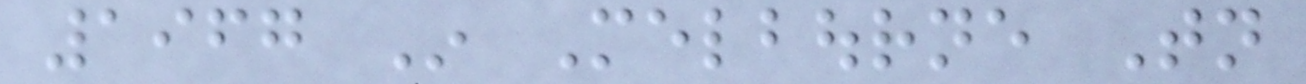1967 In Melbourne Tonight
